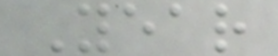Year
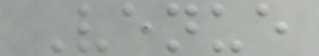Venue
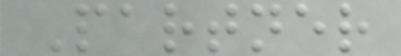Partner
